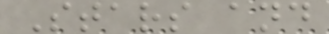Stars and
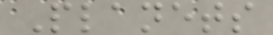Planets
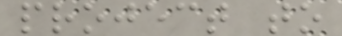project to
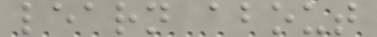learn about
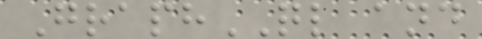GraphQL and
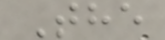The
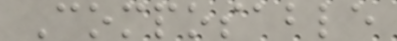Composable
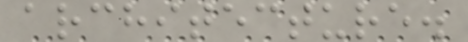architecture.
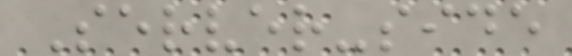Server-side
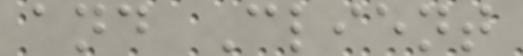and Client
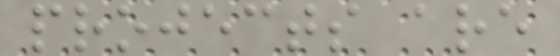projects are
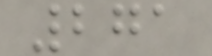271
